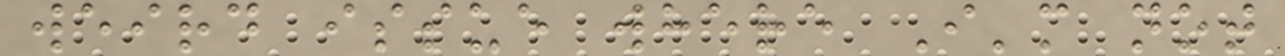weird issue where I'm not
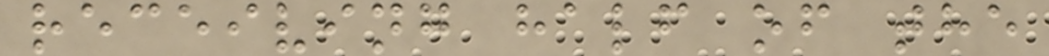receiving half of the
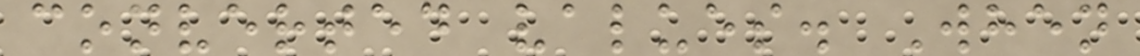converted values. When
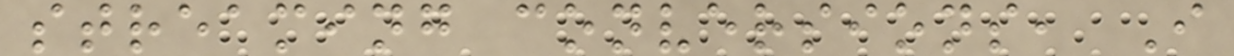streaming conversions, I
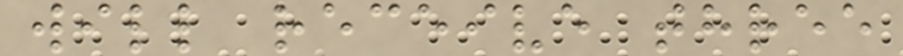will receive three
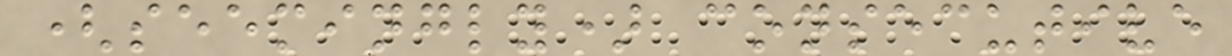(seemingly) consecutive
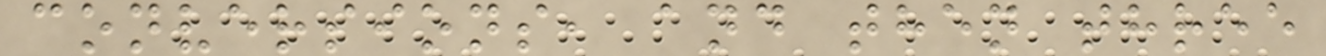conversions, and then three
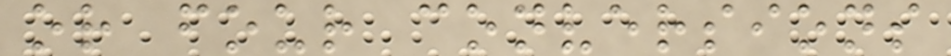or four conversions
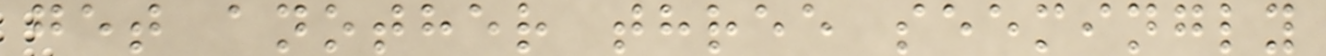get another three seemingly
